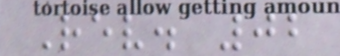Rev. 02
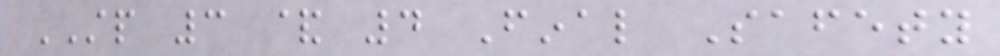STP 3 & 4 Final Safety
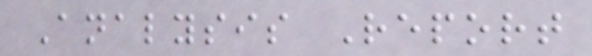Analysis Report
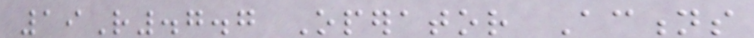19R.7.7 Operator Actions
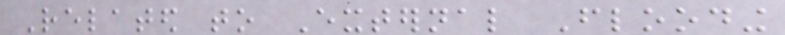Related to External Flooding
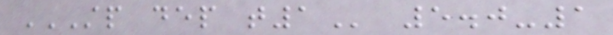STP DEP T1 5.0-1
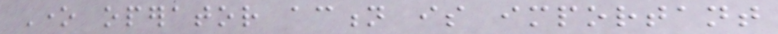One operator action is important
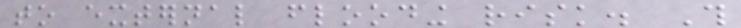to external flooding risk. This
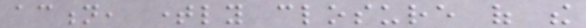action, timely closure of the
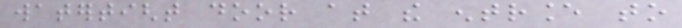watertight door at the entrance to
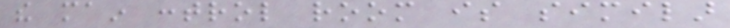the main control room is similar
